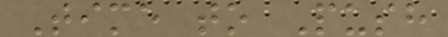Time to Push
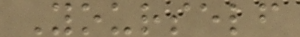Yourself
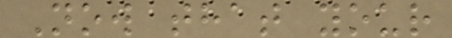Now that your
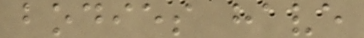bodies have
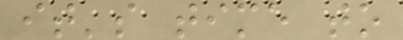it's time to
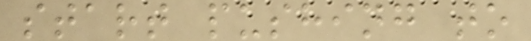start pushing to
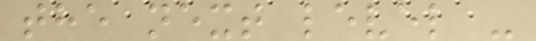the next level -
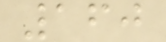160
